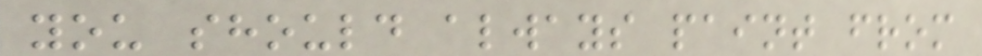you should always paint from
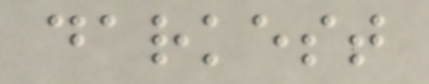darkest
